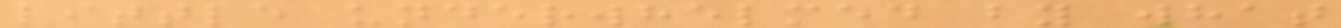little underwhelmed by what
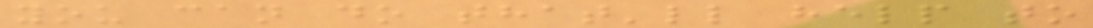you can do that'll help to
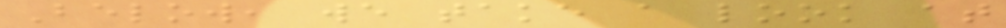Below, we take a look at
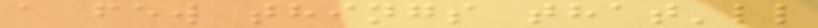a few things that'll
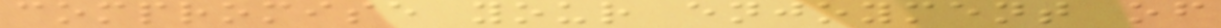compromise your enjoyment of
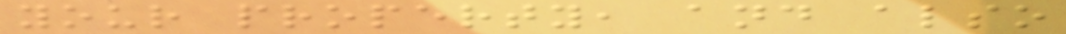your property, and also
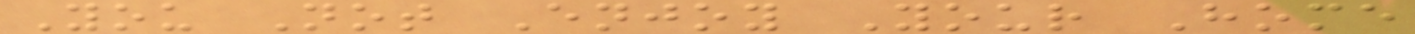You Not Enjoy Your Home
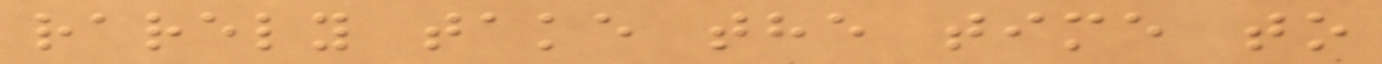rarely take the time to
